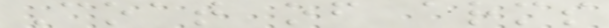Coat of arms
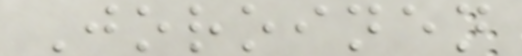Joroinen
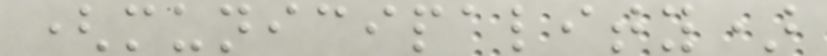(municipality)
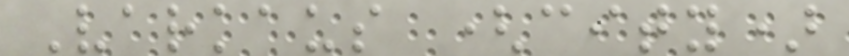Varkaus (city)
